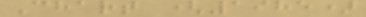Chart (1985)
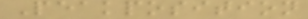Peakposition
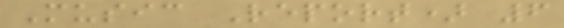Music Report) 6
